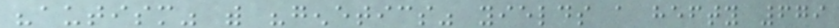"autism" with "genetics" yields a hefty 679
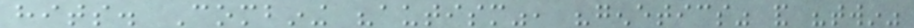hits. Combining "autism", "genetics" and "twin"
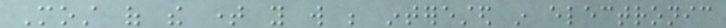Most of the time you will be interested in electronic
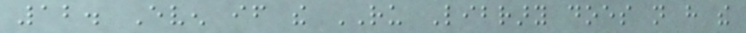12. Even if the RU Library does not have the
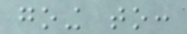going to:
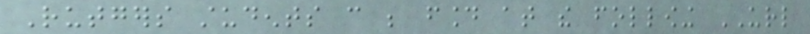Rutgers students can be found at the following URL
